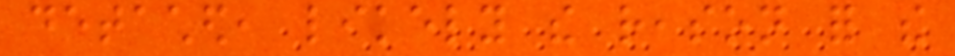detached, likely the reason for the
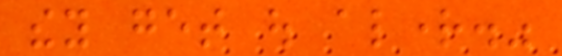they get out alright."
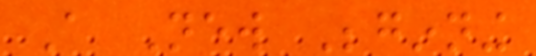A New Beginning
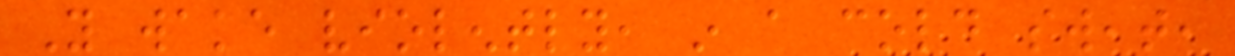You wake violently, in a cold sweat,
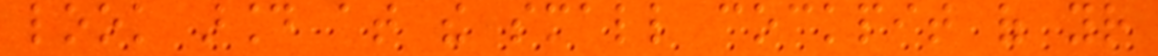look around at the small cockpit of your
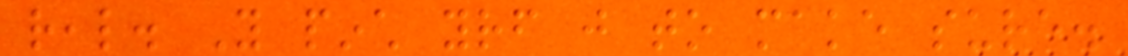real. You pinch yourself just to make sure.
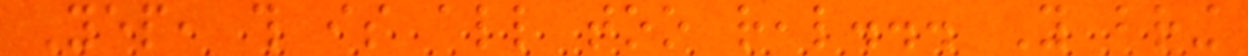Yep, this is all too real... You bring
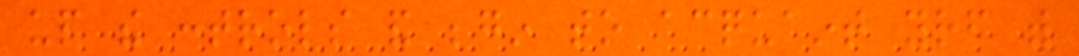up the controls and begin to acquaint yourself with
